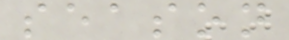season
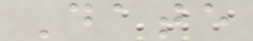Date
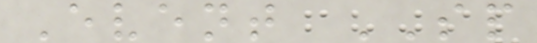Event SP
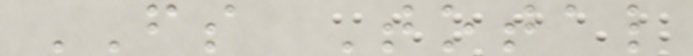FS Total
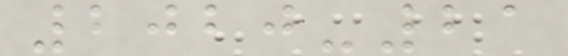2020-21
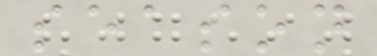season
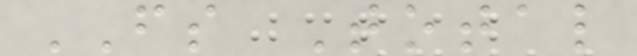FS Total
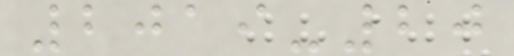2019-20
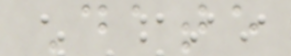Date
